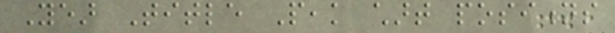Year Title Peak chart positions
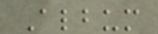Album
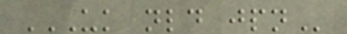UK NLD JPN
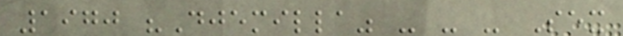1970 "Djemilla" - - - Sex
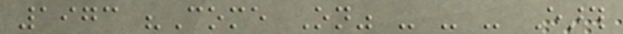1973 "Come On" - - - Earth
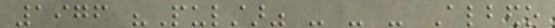1976 "Pulstar" - - - Albedo
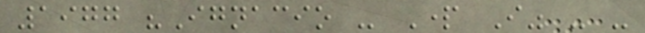1977 "Ignacio - Part I" - -
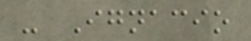- Ignacio
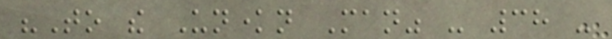"To the Unknown Man" - 38 -
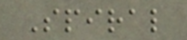Spiral
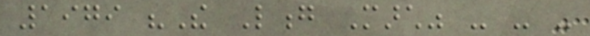1979 "The Long March" - - -
